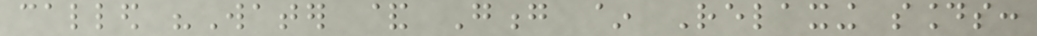called "Water & Gong ~ Relaxing sounds:
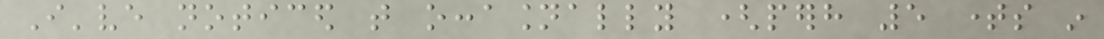I've noticed that occasionally (perhaps 5 times in
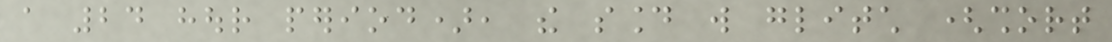a 24 hour period), the sound will glitch (short
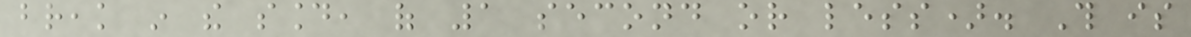break in the sound, of 1 second or less). This is
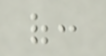of:
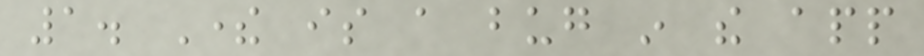1. There is a bug in the app
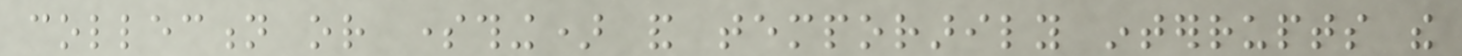collection or something) and temporarily interrupts the
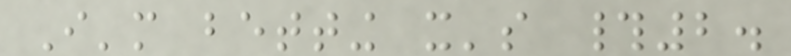I'm betting it's #2.
